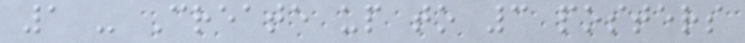1 - Create up to 3 posters
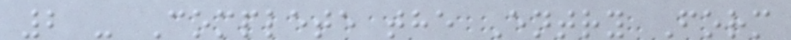2 - Complete the Entry Form
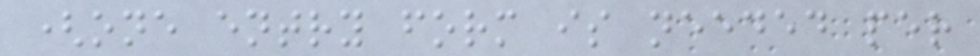(one entry form is needed per
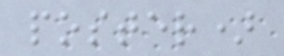poster)
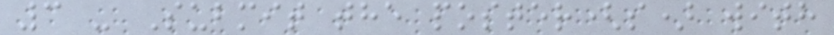3 - Submit the poster(s) with
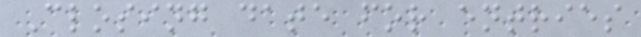Closing date for entries
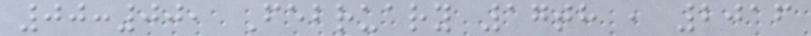00:00, February 17th , 2016
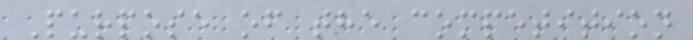Purpose of the competition
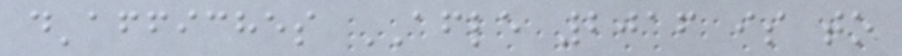d'affiches AFLE 2016 is to
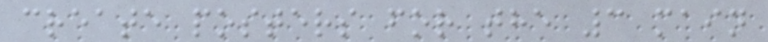create posters for the 3 main
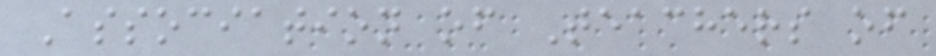Association of Teachers of
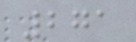271
